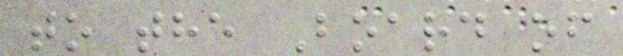to the Board of
